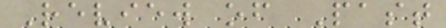Review of Past
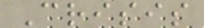Crisis
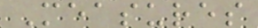Measures
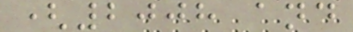(2008 and
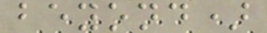beyond)
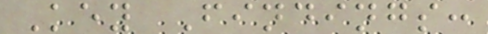Key Findings:
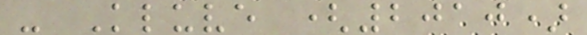- Kluve (2010)
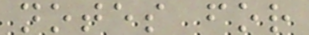notes for
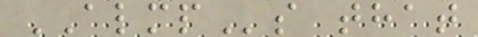ALMPs that
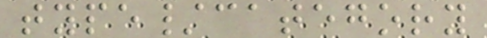type/category
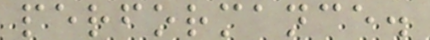performance.
